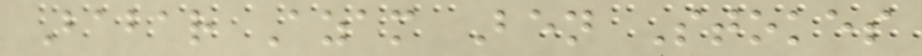Babar Azam Ben Stokes
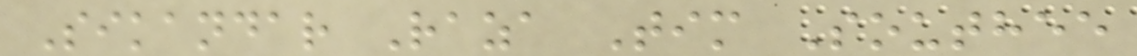Sikandar Raza Tim Southee
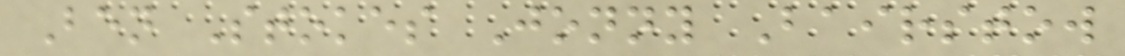Ben Stokes Jonny Bairstow
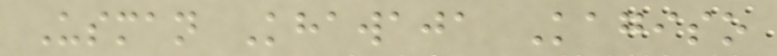Usman Khawaja Kagiso
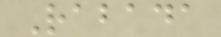Rabada
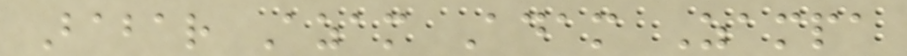Babar Azam Adam Zampa
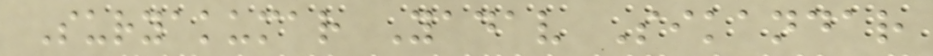Suryakumar Yadav Sikandar
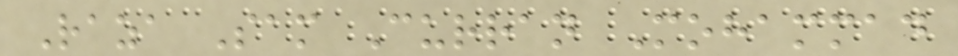Raza Sam Curran Mohammad
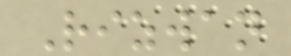Rizwan
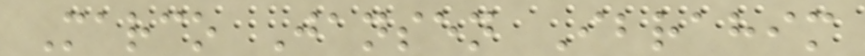Marco Jansen Ibrahim
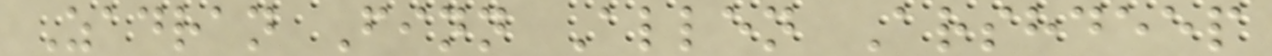Zadran Finn Allen Arshdeep
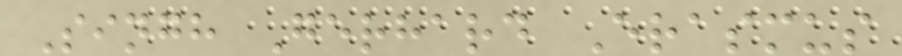Singh Gerhard Erasmus
